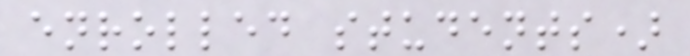enrolled students)
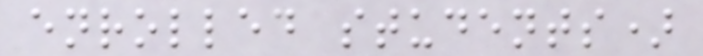enrolled students)
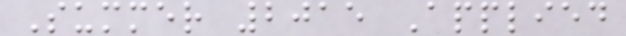Summer 2015 Applied
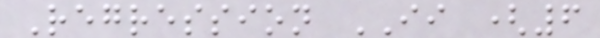Regression II (6
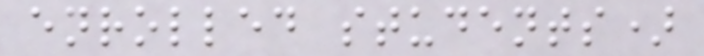enrolled students)
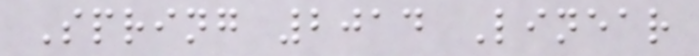Spring 2014 Linear
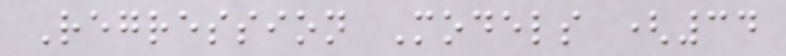Regression Models (34
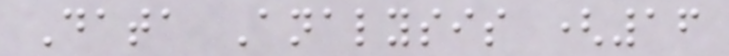Data Analysis (16
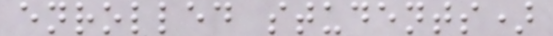enrolled students)
